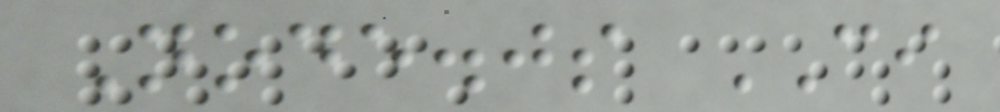Node.js CI
